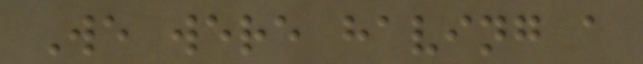We were having a
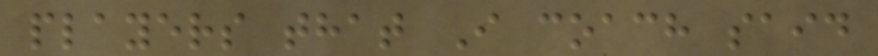players that I coach said
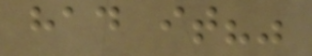had it?"
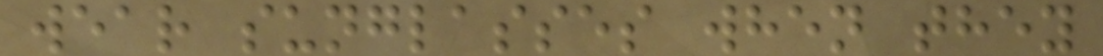wear sunglasses when they
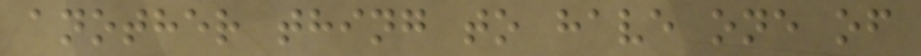another thing to have one of
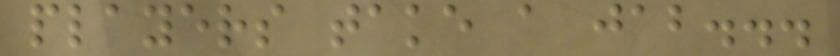players take a jab...
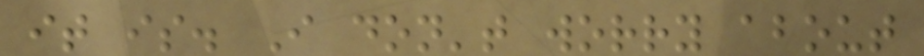it is. I don't worry about
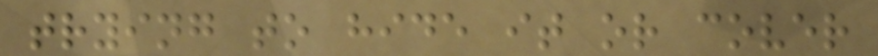trying to hide it or cover
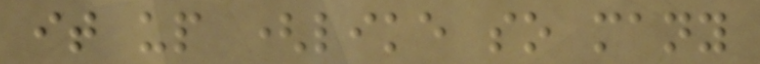it up (like so many
